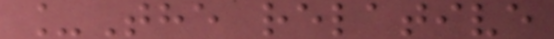_The relative
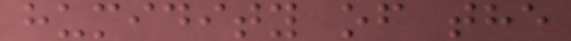humidity of the
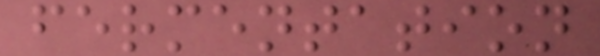fermentation
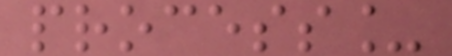process_
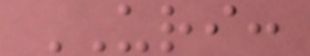URI:
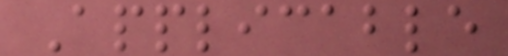Applicable
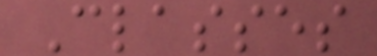Classes
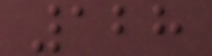128
